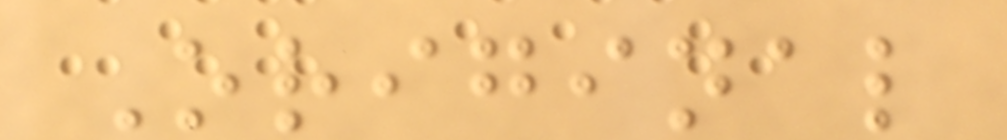Original
